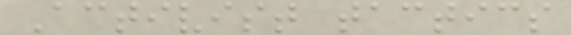Activist tactics
